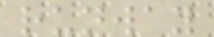runway
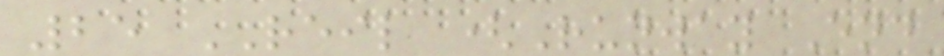25 REIL (Runway End
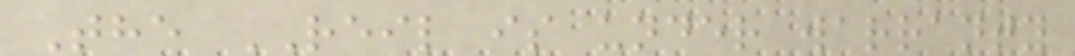The REIL is under warranty
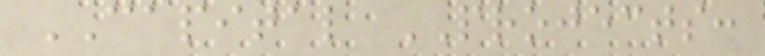CAPITAL PROJECTS:
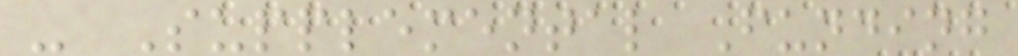- Supplemental Funding
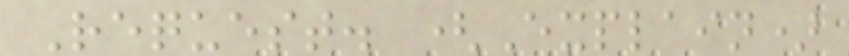Request. (Explain)
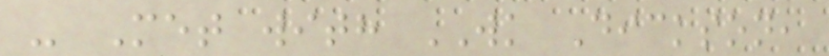- Met with WK Dickson,
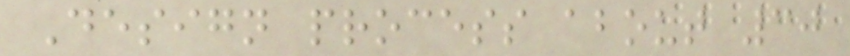Design process about 30
